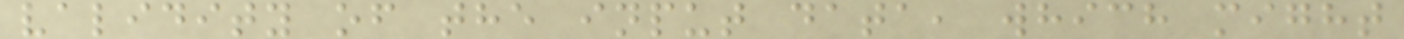validity of the input data, which might
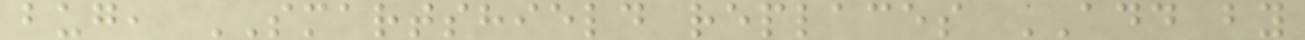bug, SMARTSHIELD replaces ADD by
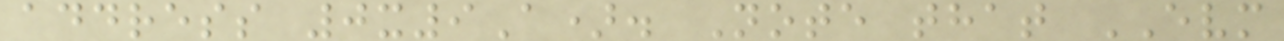address 0x9A). Note that EVM
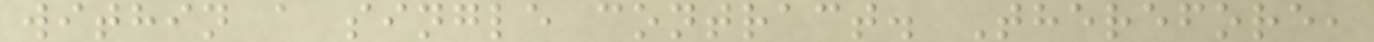within a single contract. Therefore,
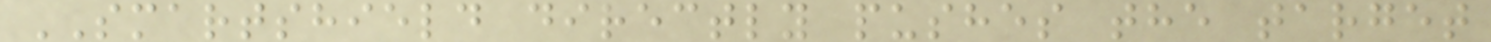SMARTSHIELD directly pushes the target
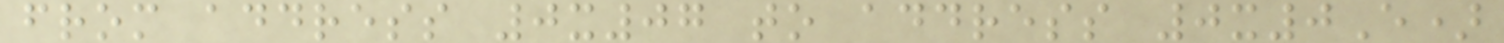from address 0x07 to address 0x0E)
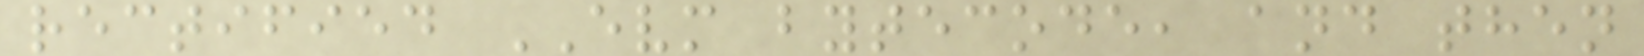rectified EVM bytecode, and then
